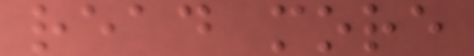read more
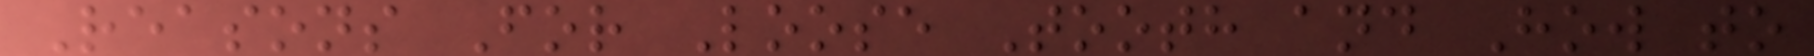Reasons For Loose Tooth and How to
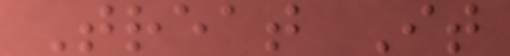Treat It
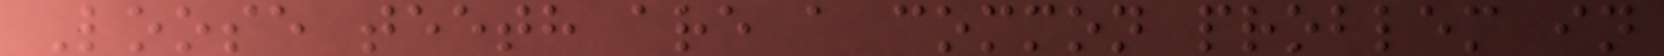Loose teeth are a common problem in
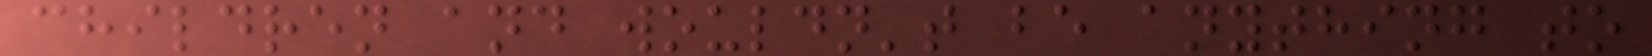children and wouldn't be anything to
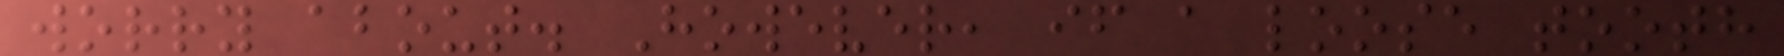worry about. However, if a loose tooth
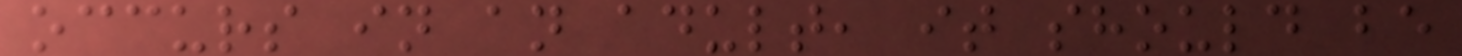occurs in an adult, it should be
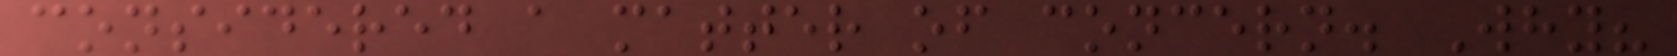considered a matter of concern. Why?
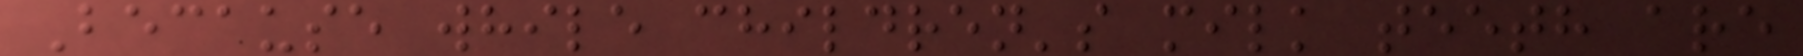Because while children's milk teeth are
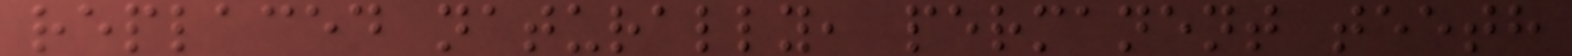replaced naturally, permanent teeth
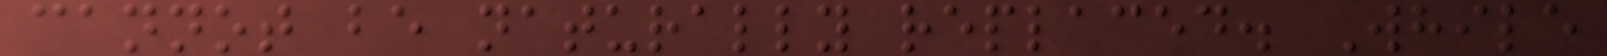cannot be naturally replaced. While
